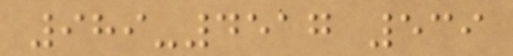989-4517 539
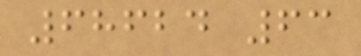68624 63
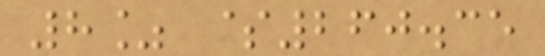8% $260.35
